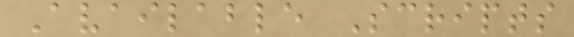Available Scripts
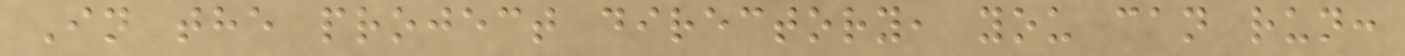In the project directory, you can run:
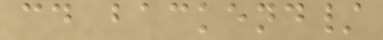cd backend/
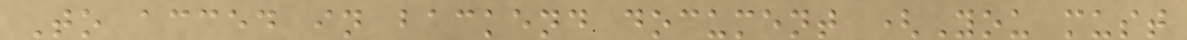To acced in backend document (You must
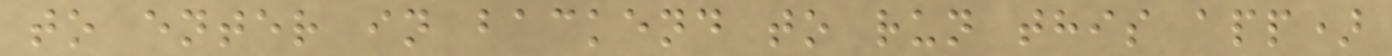to enter in backend to run this app)
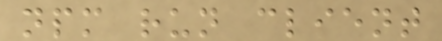npm run client
